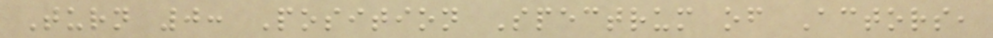Turn 0: Position Spectrum of Actors,
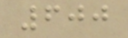600
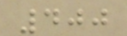400
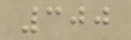300
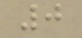0
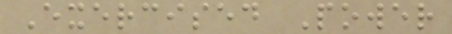Exercised Power
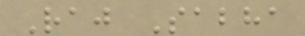Raj Sabha
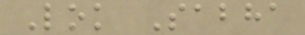Lok Sabha
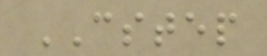CSTEP
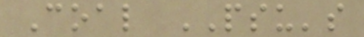Coal PSU's
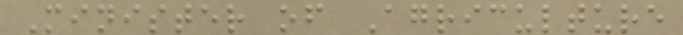Minister of Agriculture
